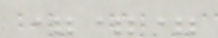===
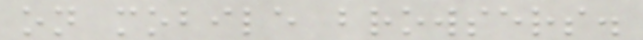on mobile browsers.
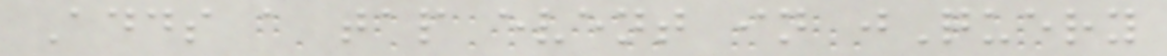Adds a tap event in jQuery
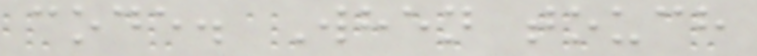code. When touch
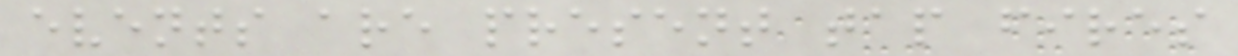events are present tap fires
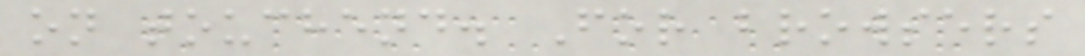on touchend. For browsers
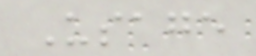Usage
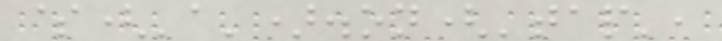$('a').on('tap',
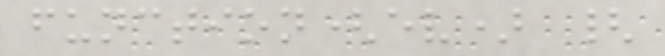function(ev) {
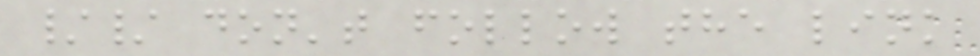// don't follow the link
